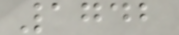1742
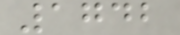1742
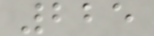225
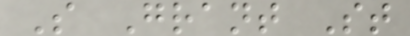S Grant St
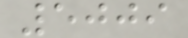5009
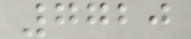7720
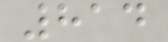814
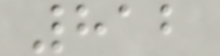812
